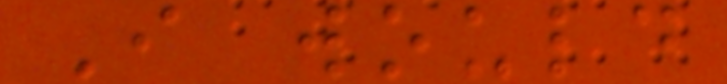I would
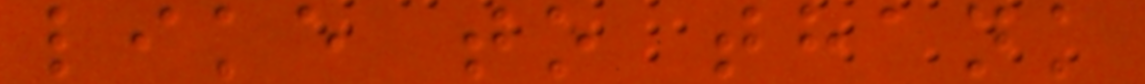like to thank
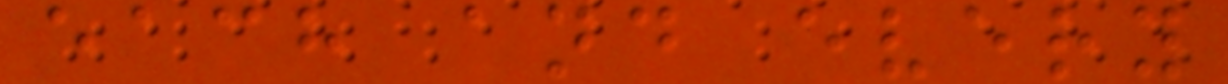each and every
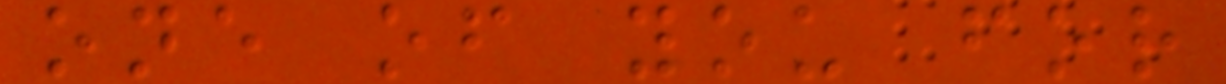one of you for
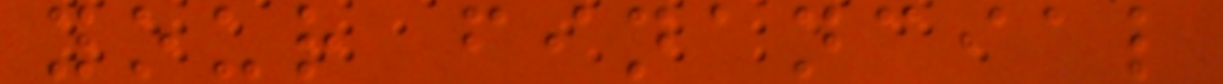your financial
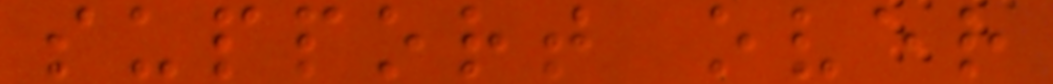support over
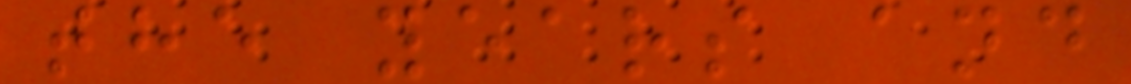the years and
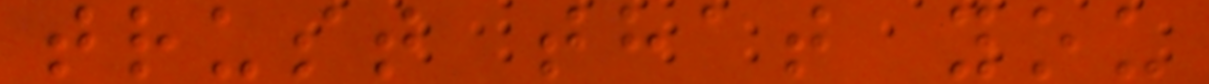trust that you
